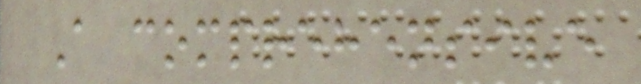A comprehensive
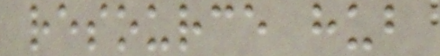resource hub
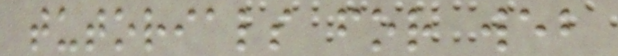tutorials for web
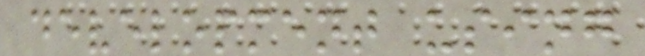development using
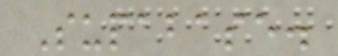Supabase.
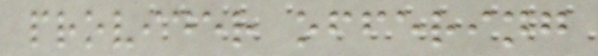provider offering
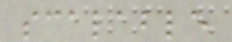scalable
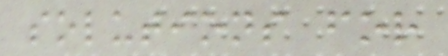solutions for
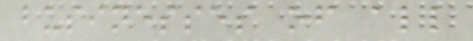businesses of all
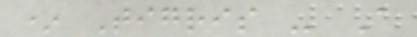* Tigris - A
